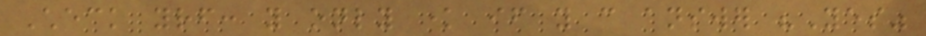Check yourself: you only know if you can answer "Yes"
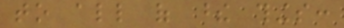to all of these things:
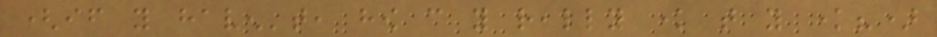(if you haven't, how can you really know that you know?)
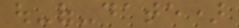out-of-date)
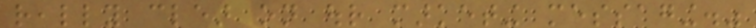really clear on our marketing messaging."
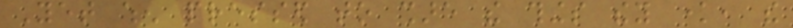Yet when pressed to share the things they know, the
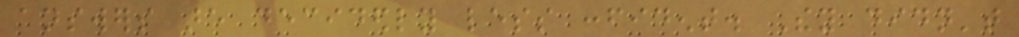answers are decidedly less confident. They didn't
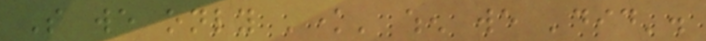So we only 'know' when we 'did'.
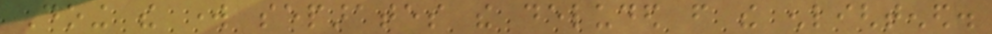Doing the work separates the deluded from the enlightened.
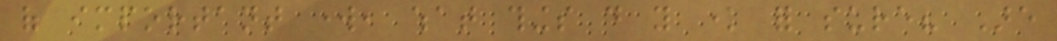of important work, what things do you know for sure? Are
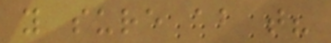you sure about that?
